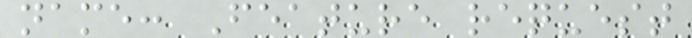name: Feature request
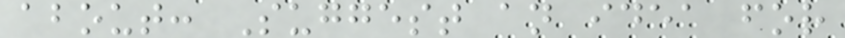about: Suggest an idea for
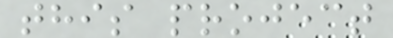this project
